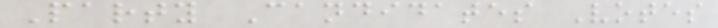Party Candidates Votes
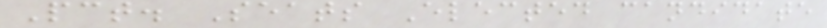Pct. Seats Elected candidate
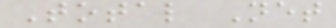Total Net
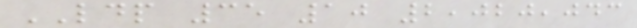LDP 35 10 2,020,043
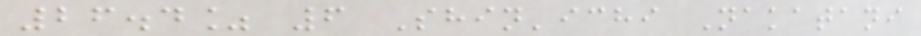26.4% 6 Shin'ichi Nakatani
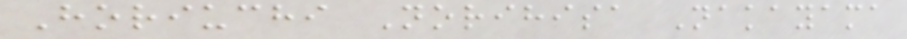Horiuchi Norihisa Nakayama
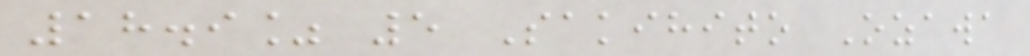18.9% 5 Sakihito Ozawa
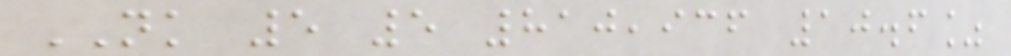NK 5 5 810,936 10.6%
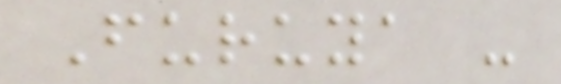Furuya -
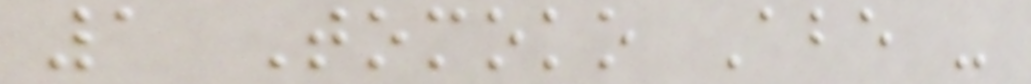1 Tomoko Abe -
